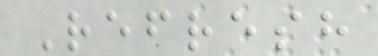Refresh
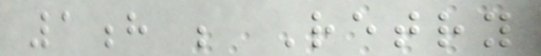1h ; Retry
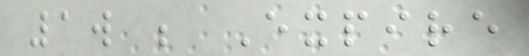1w ; Expire
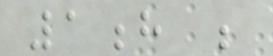1h ;
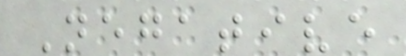Negative
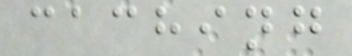caching
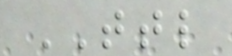TTL
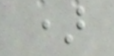)
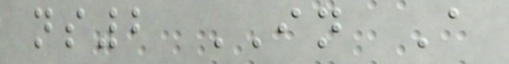ns2 IN A
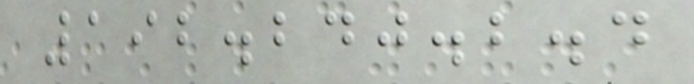192.240.2.4
